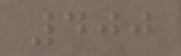400
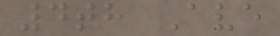4th Ave
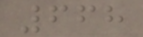668
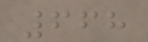668
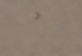a
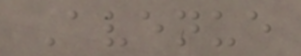Avenue
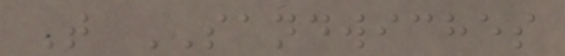T SANDWICHES
